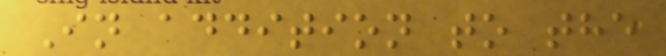In addition to the
